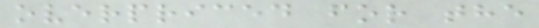overpriced for the
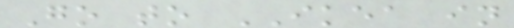Go to IKEA in
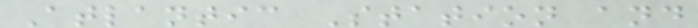Atlantic Station and
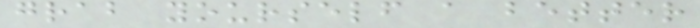grab yourself a better
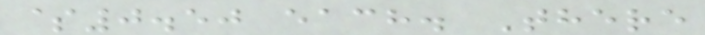$0.50 each. There
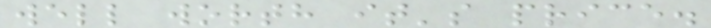well worth it's price.
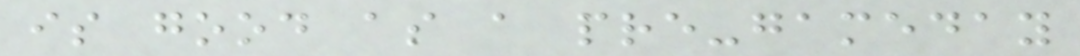is good as a pre-gameday
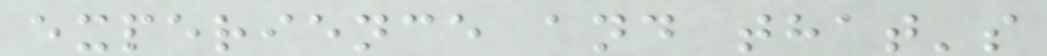experience and that's
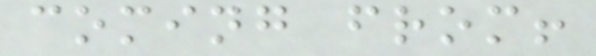coming from!
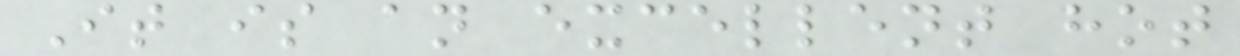It is an excellent hot
